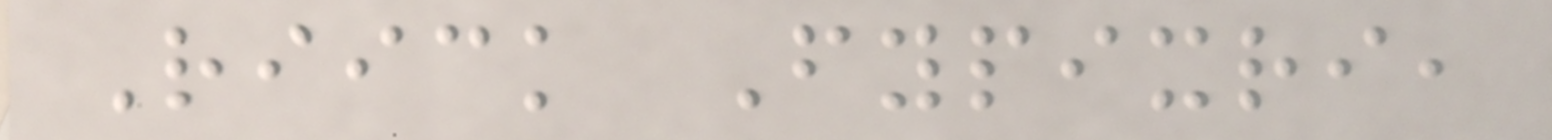Riick Fypixri,
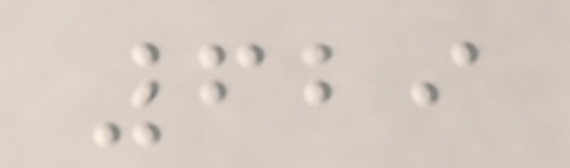629
